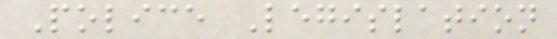Police Legislation
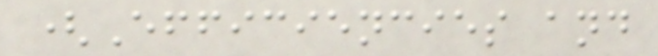(Efficiencies and
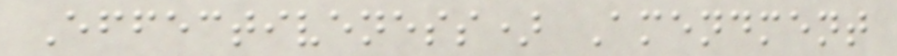Effectiveness) Amendment
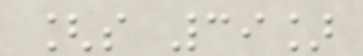[s 39]
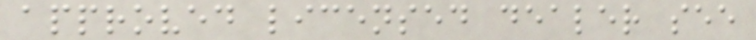approved licensed dealer see
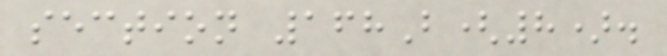section 168B(8).
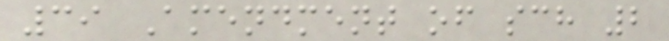39 Amendment of sch 2
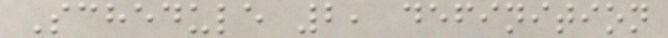Schedule 2, definition
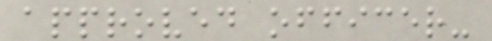approved officer-
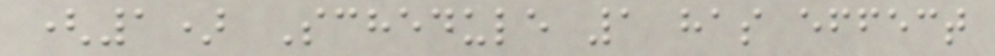(1) Schedule 1 has effect
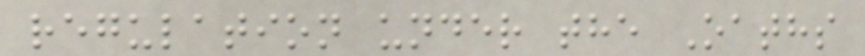regulation under the Oaths
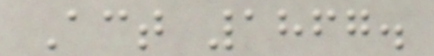Act 1867.
